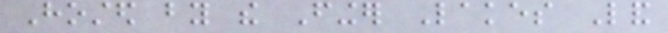Hosted by the Finger Lakes Land
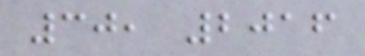30, 2016
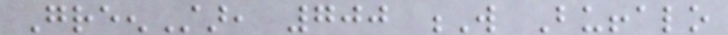GreenStar, 700 W Buffalo
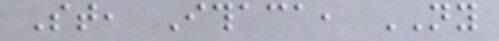St, Ithaca, NY
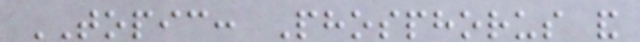TOPIC: Phosphorus and
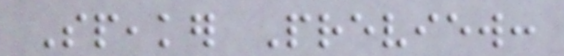Speaker Preview:
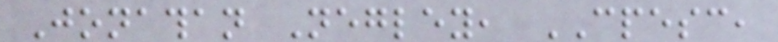Jonathan Negley, CPESC,
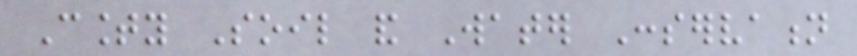County Soil and Water Conservation
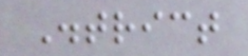District
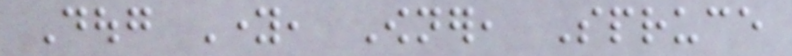Doug Young, Owner, Spruce
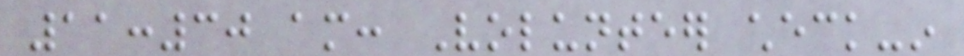11:30 am: Volunteer check-in
